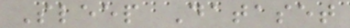Sleep Dataset
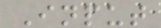Input
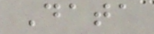Data
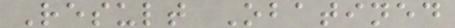Result Obatined
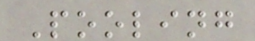Pooling
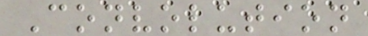Convolution
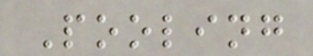Pooling
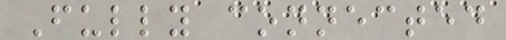Fully connected
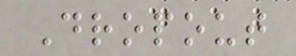Dropout
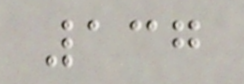137
